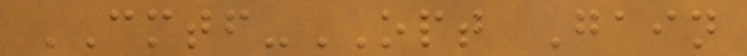CMTF-OPT Gain
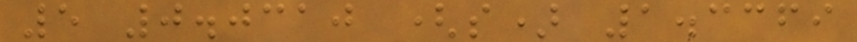5 0.0310 (s) 1.3369
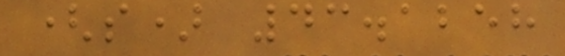(s) 43.1258
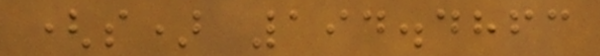(s) 194.4863
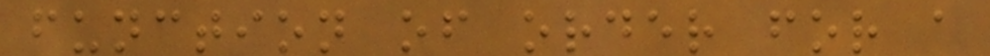function of order for a
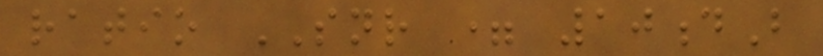ratio SNR = 10dB
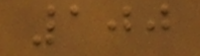100
